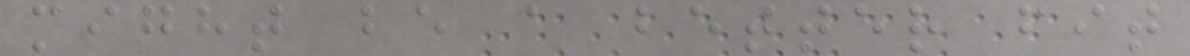might be a better fit
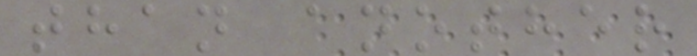than another
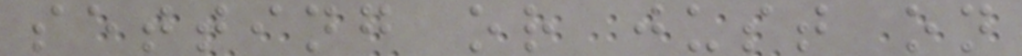setting or just on
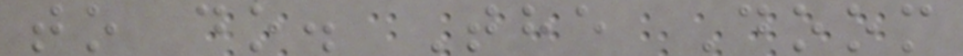to do. The Doom
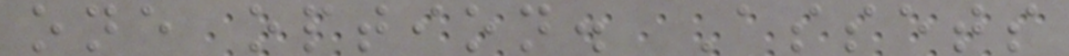one option. Assets
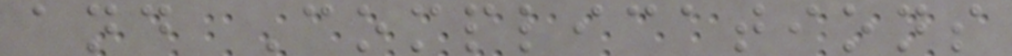and Complications
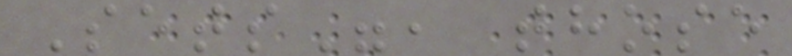Sets", those
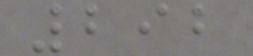292
